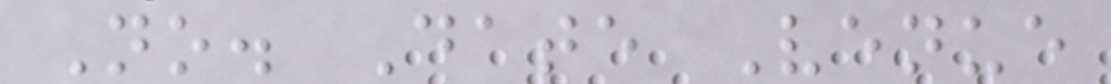No. Date Venue
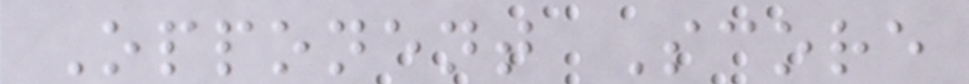Opponent Score
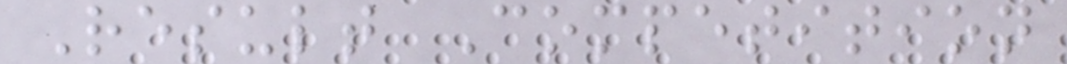Result Competition
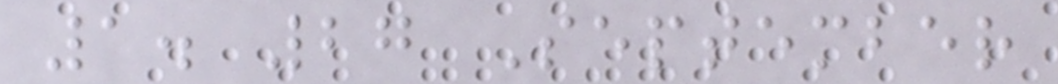1. 27 September
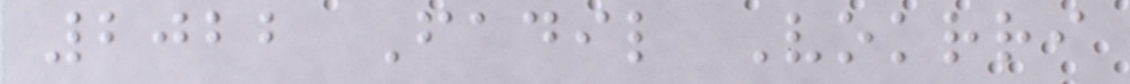2022 Fadil Vokrri
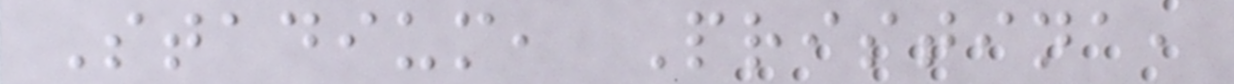Stadium, Pristina,
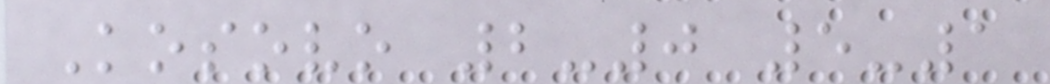Kosovo 2-0 5-1
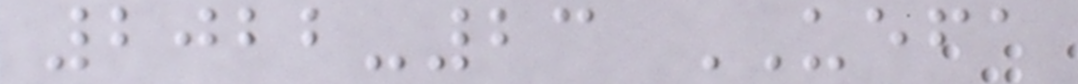2022-23 UEFA
